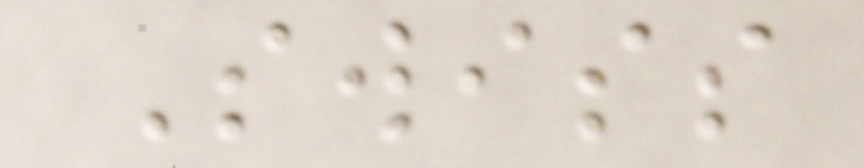Swiss
